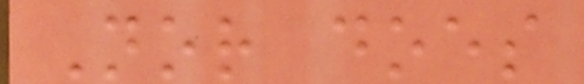Nor does
